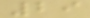29
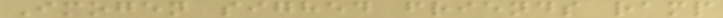Imogen sighed friends ramp
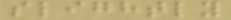slightly
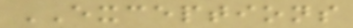EXCEPTIONS
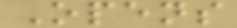Opens
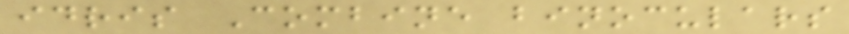idris Combine binoculars
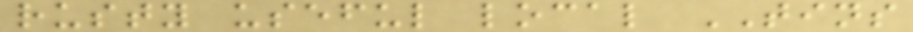rusty useful local TINS
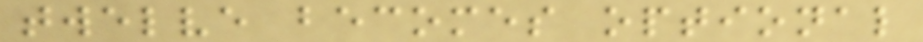twelve becomes optional
